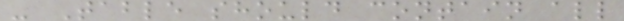- Table should contain all
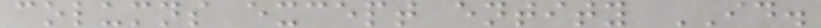columns except entity ID.
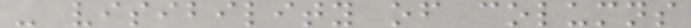- visibility of columns
